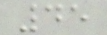45
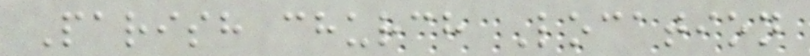Parish church Location
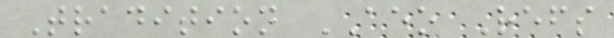Tradition AEO Refs
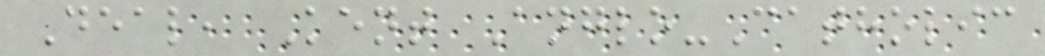Deal, Kent Anglo-Catholic
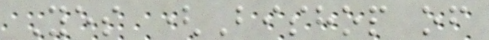Yes (Bishop of
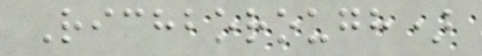Richborough)
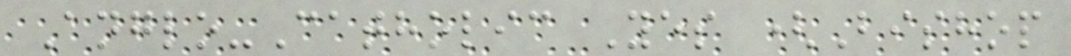Anglo-Catholic Yes (Bishop
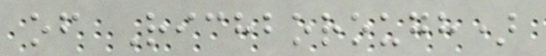of Richborough)
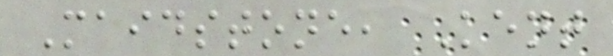Maidstone, Kent
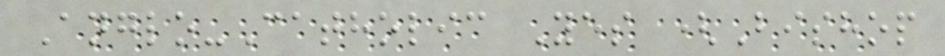Anglo-Catholic Yes (Bishop
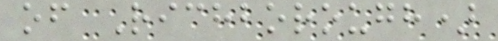of Richborough)
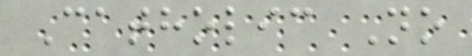Catholic No
